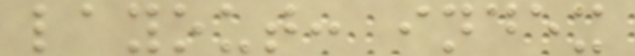layout: index
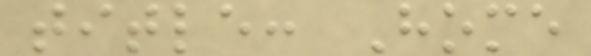title: Home
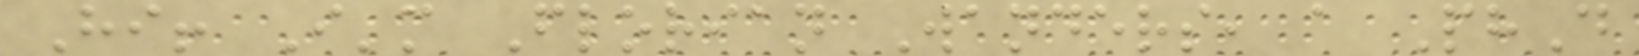Hi! I'm Florian Wanders, a PhD
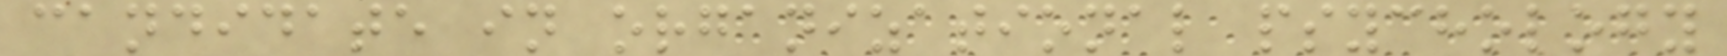candidate in organizational psychology
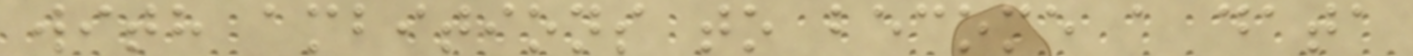with ambitions to become a data
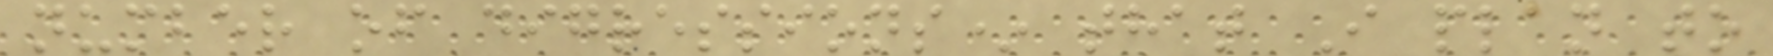number of digressions* that I plan to
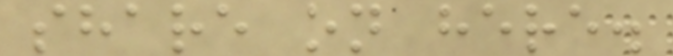share on here.
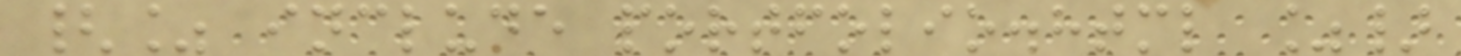{% include portfolio.html %}
